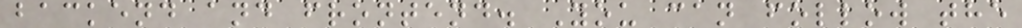backend and frontend. You can follow the
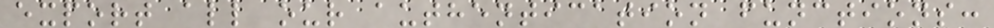export all our authentication functions:
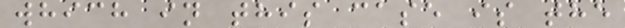which in this case is the
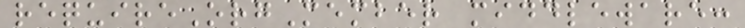requireOrgMember middleware:
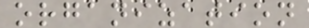organization
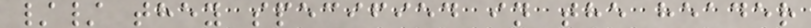// they specified in the header
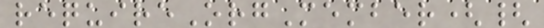requireOrgMember({
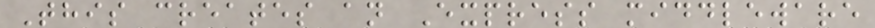This creates an Express middleware
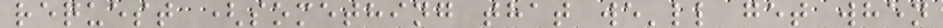request (something that we'll get when
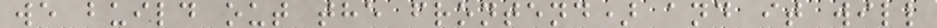we build out the frontend) and it will
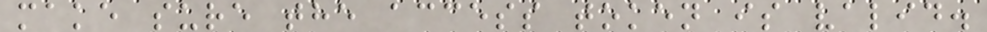make sure the access token is valid.
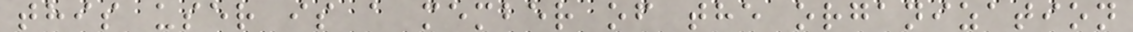this user is a member of the organization
